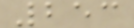253
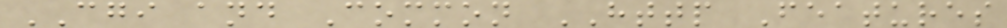CGI and Common HTTP Features
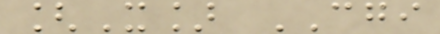[X] CGI
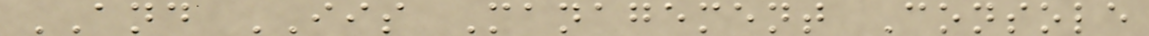AND IIS Management Console
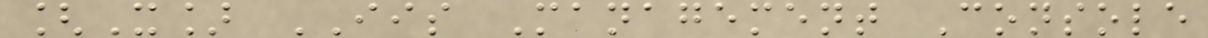[X] IIS Management Console
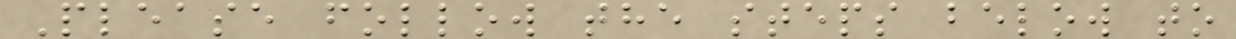Please follow the steps below to
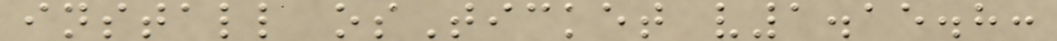install osTicket v1.15.8:
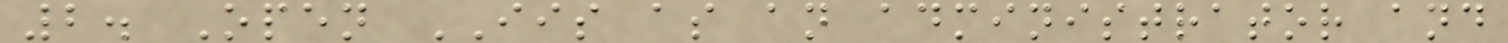2. Open IIS as an administrator and
